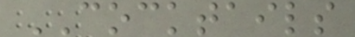COCKTAILS
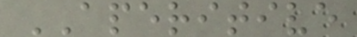APERITIVE
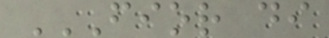FIOR DI
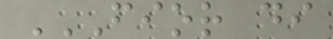FIOR DI
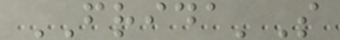FRIDA'S
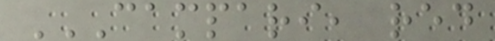CAMPARI, RED
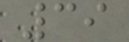39
